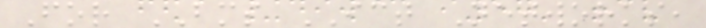For BMS ICT Networks,
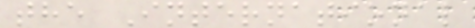the International
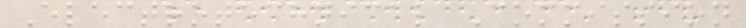Electrotechnical Commission
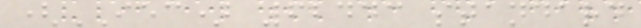(IEC) 62443 standard
